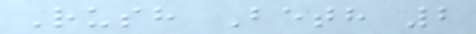Rush Beth 2
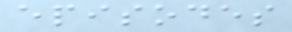episodes
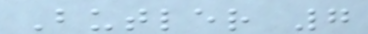Butler 7
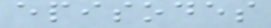episodes
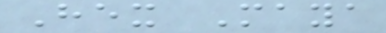Hex Maya
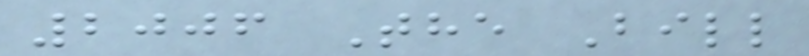2006 The Bill
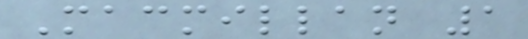Macmillan 1
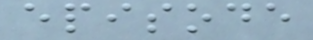episode
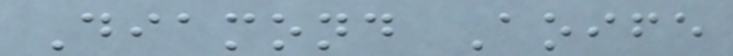Diamond Aoife
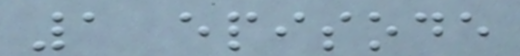1 episode
